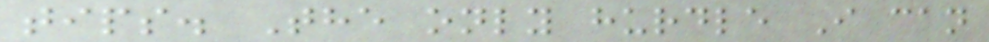tips. The only hurdle I can
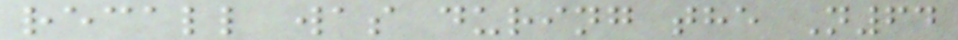recall was during the N64
